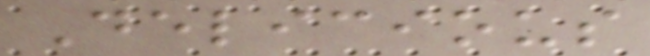Delicious
